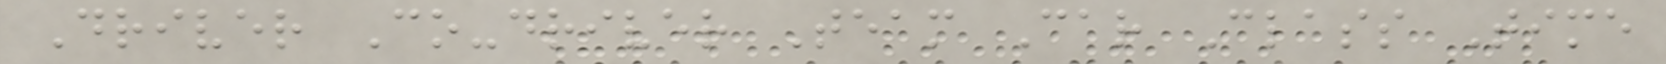Driver Co-driver Team Car Class Time
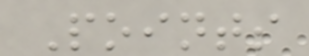Points
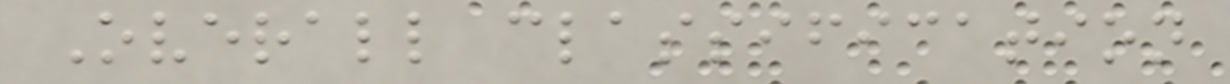Overall classification
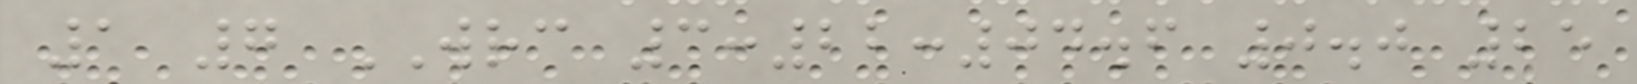1 7 WRC 3:22:04.6 0.0 25
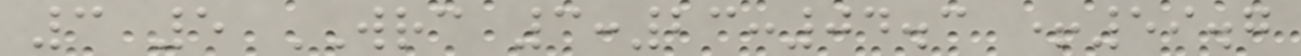3 5 WRC 3:23:04.3 +59.7
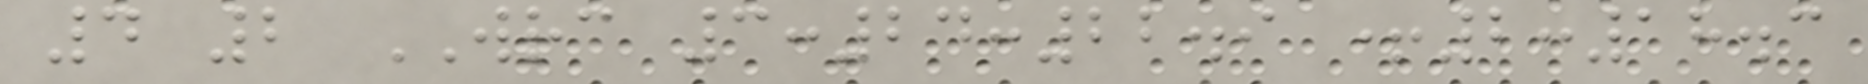4 2 WRC 3:24:22.9 +2:18.3
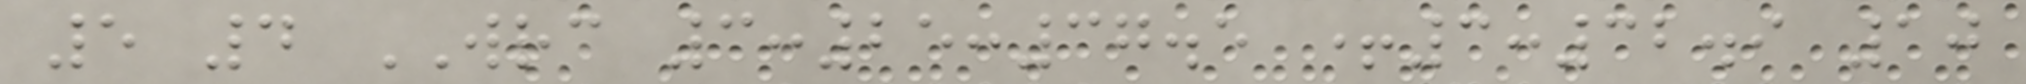5 4 WRC 3:25:37.5 +3:32.9 10
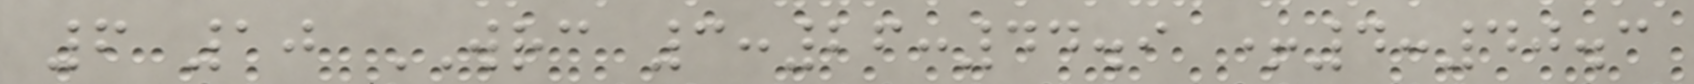6 10 WRC 3:26:44.9 +4:40.3
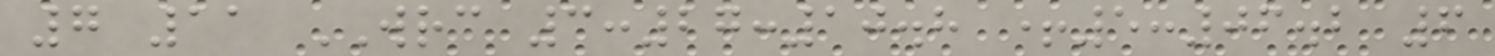7 11 WRC 3:27:10.8 +5:06.2 6
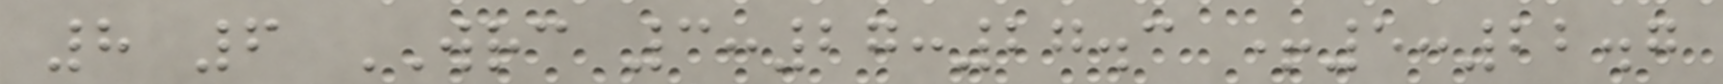8 6 WRC 3:27:27.3 +5:22.7
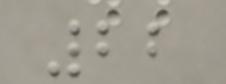22
